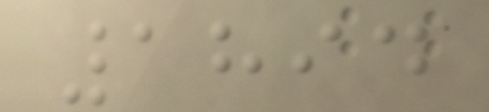1894
